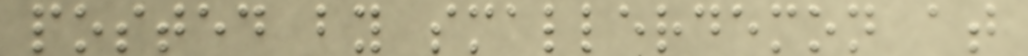posted by smallerdemon at
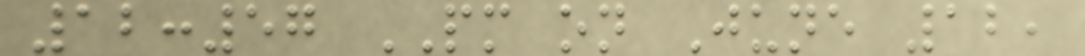12:57 PM on June 12,
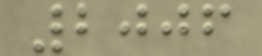2006
